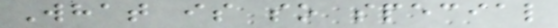What is so special
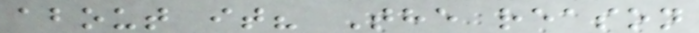about it? The reason
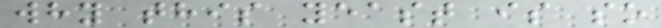why this yeast is so
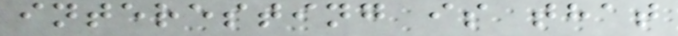interesting is that
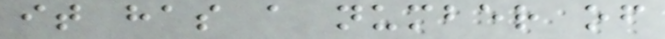it has a number of
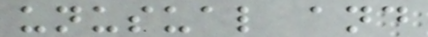unusual and
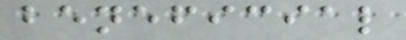beneficial
